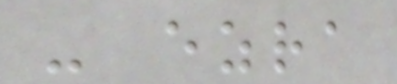- ezra
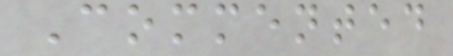Commented
